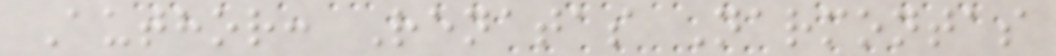Author: Renatas Narmontas
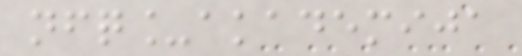nfq_akademija
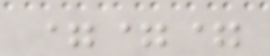===
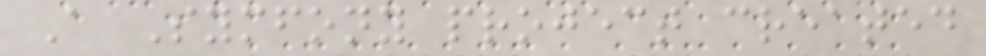A Symfony project created
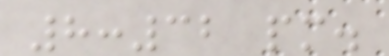8:32 pm.
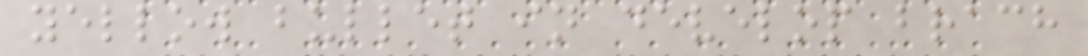yellow bullet in develop brach
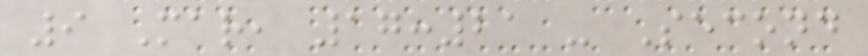9 Mar, 17:21 - Second
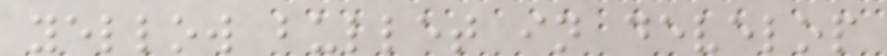yellow bullet in develop
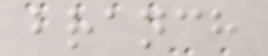branch
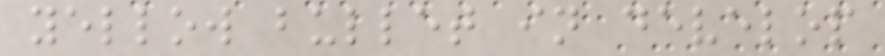yellow bullet in develop
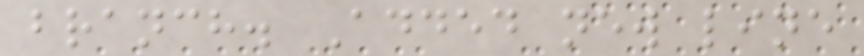branch. Added new line
